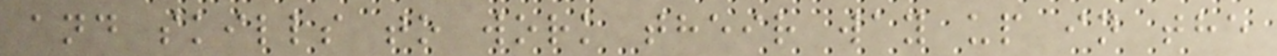and skills to work their way up in the
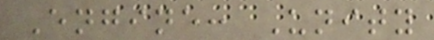Engine: Unity
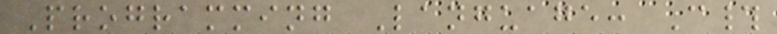Programming Language: C#
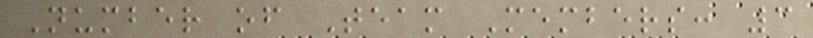Number of Team Members: 3
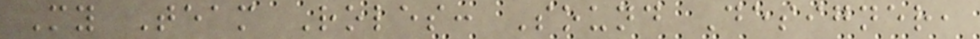My Team Roles: Sound Designer,
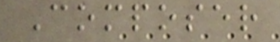Composer
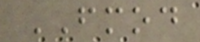FMOD
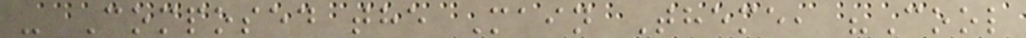- Composed the Main Theme, "Cool
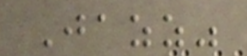Jazz"
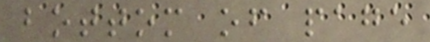bottom of page
